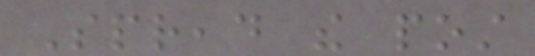Spread the post
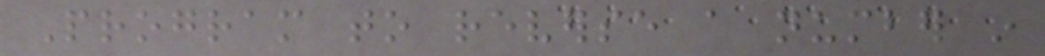Program to reverse a number in
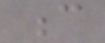c
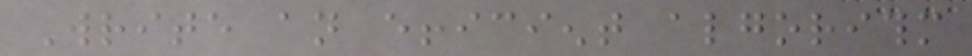Write an efficient algorithm
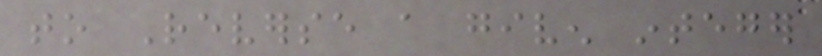to Reverse a given integer
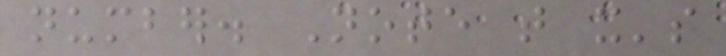number. Note that it's
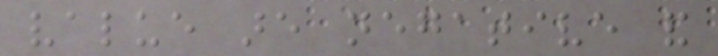value are negative and
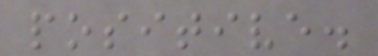positive.
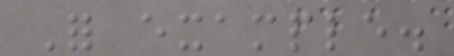For example.
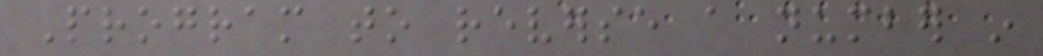Program to reverse a number in
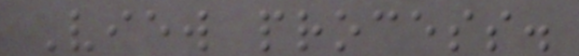View process.
